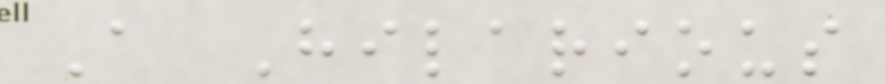A Hilarious
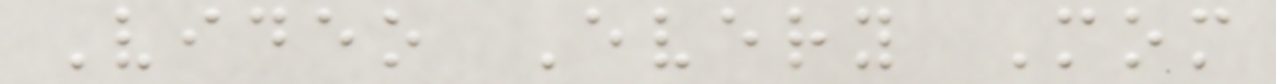Video Every Mom
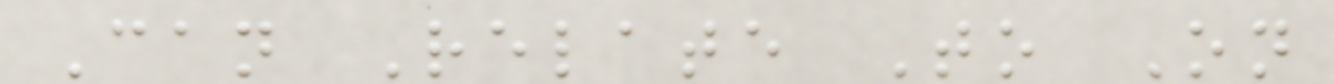Can Relate To On
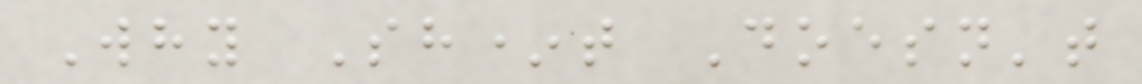Why Sh*t Doesn't
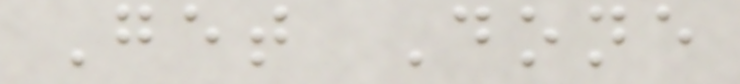Get Done
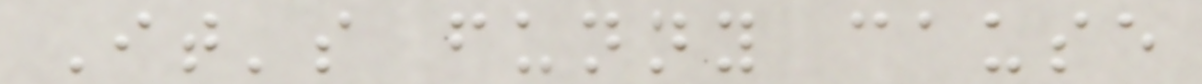It's funny cause
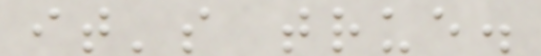it's true.
